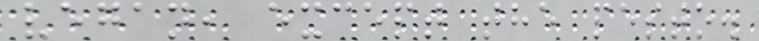vegan, except the pesto.
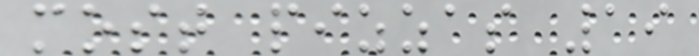most pizzas 19
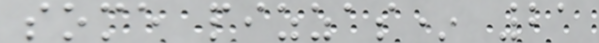some pizzas* 21
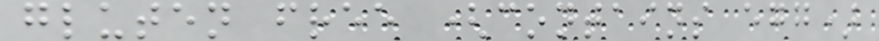gluten free (contains egg)
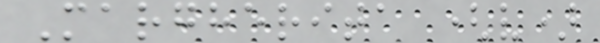Margherita (v)
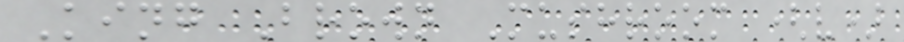King Brown Mushroom (v)
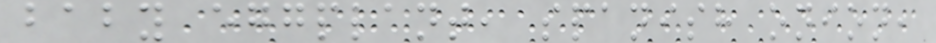baby eggplant, spanish onion,
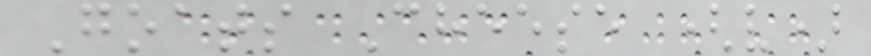Goats Cheese (v)
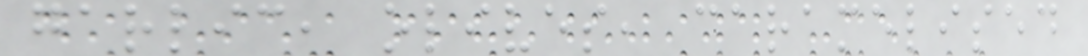garlic, olives, caramelised
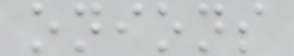onions
